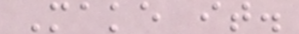Make it.
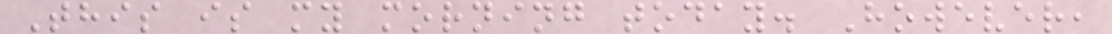This is my morning today. However,
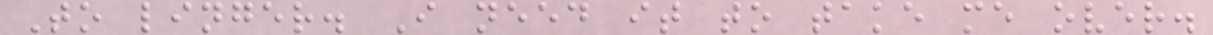To linger. I need it to take me over.
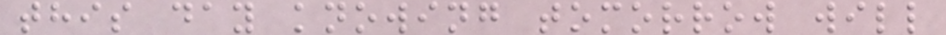this day knowing tomorrow will
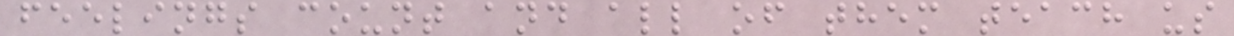feelings count and all of them teach us
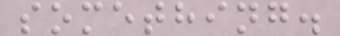something.
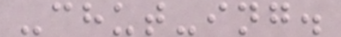-chut-ing.
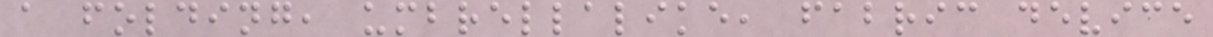a folding, umbrellalike, fabric device
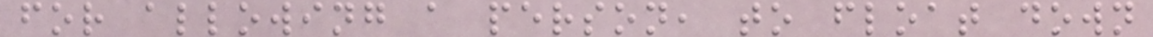for allowing a person, to float down
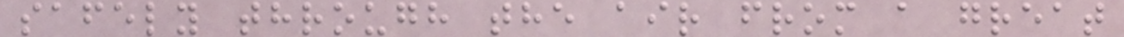safely through the air from a great
